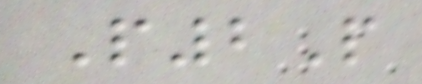P2P
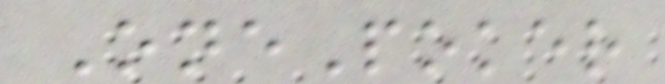OnePoker
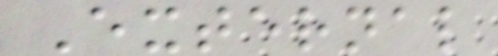External
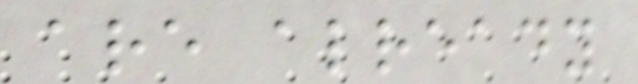are already
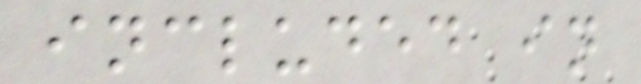included in
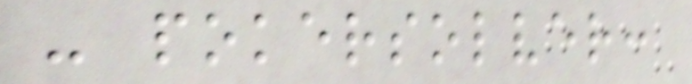- pokersolver:
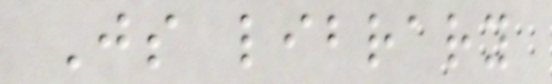Js library
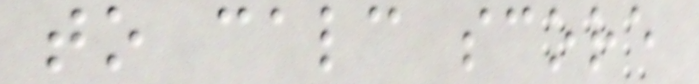to calc score
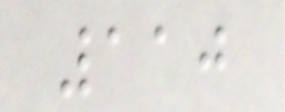110
